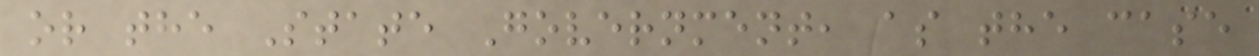or the State Government, as the case
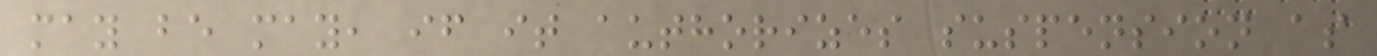may be may, if it authorizes suspension as
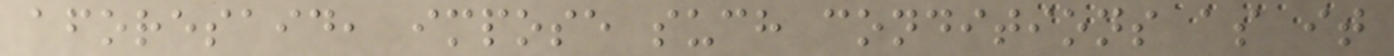aforesaid, impose such conditions as it
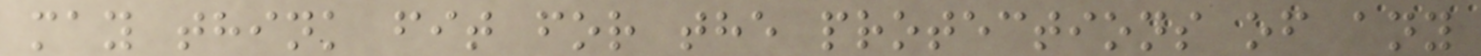may think fit for the protections of any
